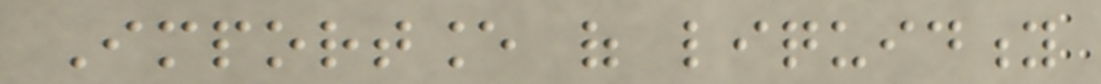Importance of liquidity
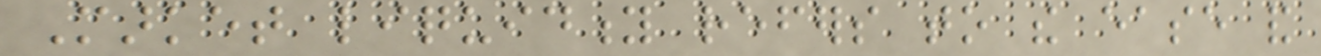Market liquidity refers to the ease and
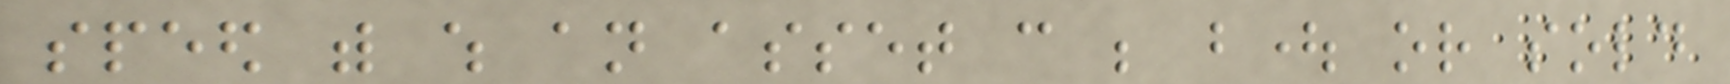speed with which an asset can be bought or sold
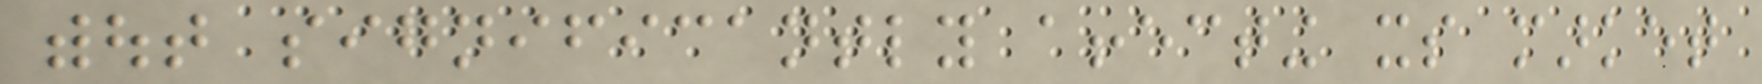without significantly affecting its market
